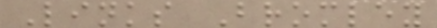Links Bromley
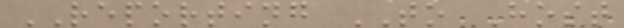REPORTING TO Host
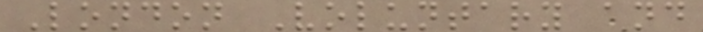London Voluntary and
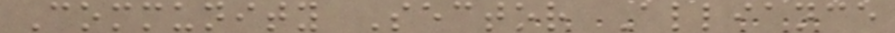Community Sector Alliance
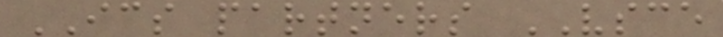ICS partners VSCE
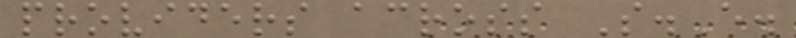providers across S.E.
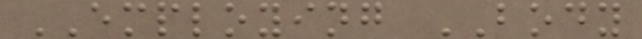EMPLOYING BODY
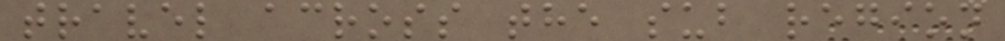travel across the sub region
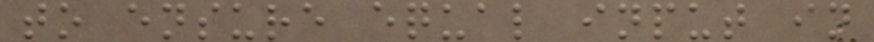to ensure equal input in
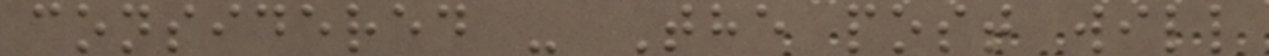considered - The post will
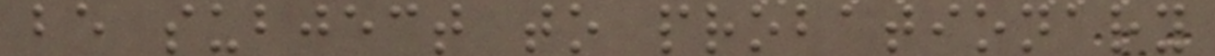be subject to probationary
